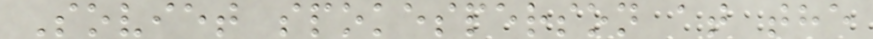Soviet spokesperson at the
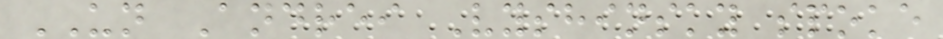UN Andrei Vyshinsky spoke
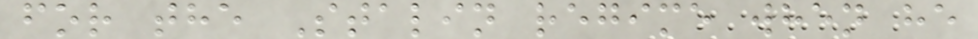for the Stalin regime when he
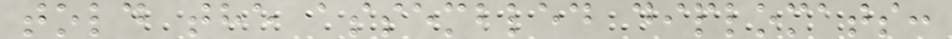told the assembled diplomats:
